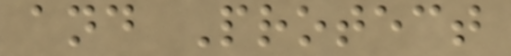and Protect
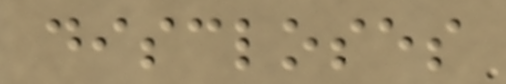discloses
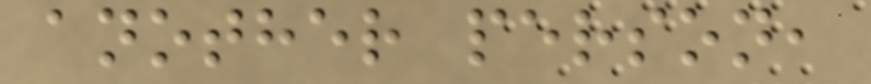another person,
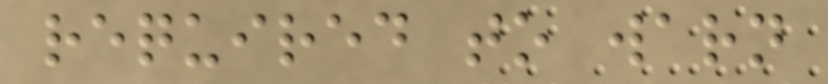required to warn
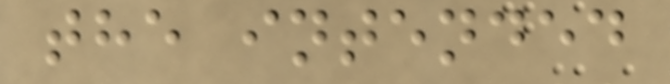the intended
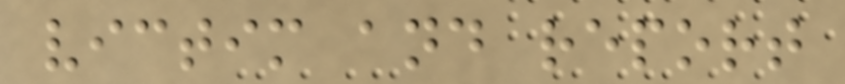victim and report
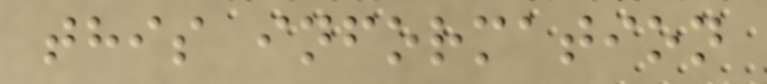this information
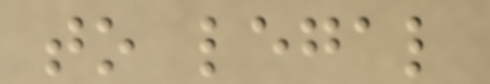to legal
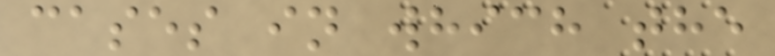cases in which the
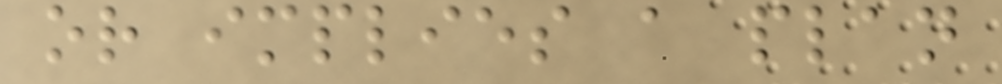or implies a plan
